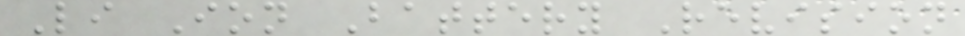Li Ion Battery Revision
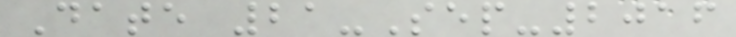Date 21-Sep-2016
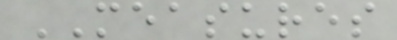MEASURES
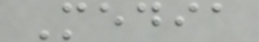Media
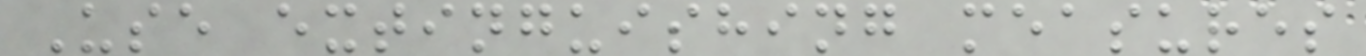Use extinguishing measures
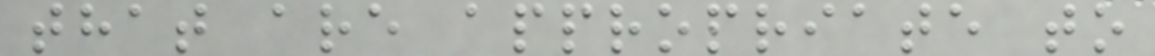that are appropriate to
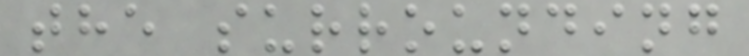the surrounding
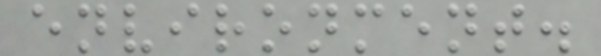environment.
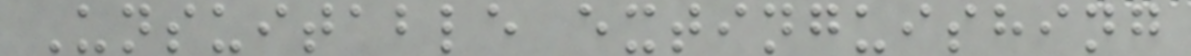Unsuitable extinguishing
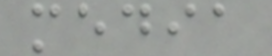media
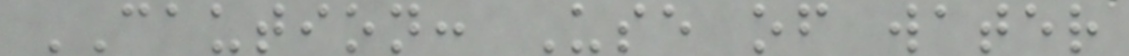CAUTION: Use of water
